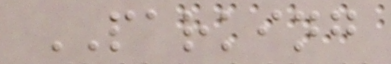PARKING
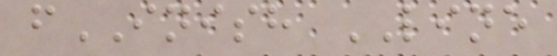fINISH LINE
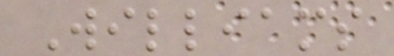Williams
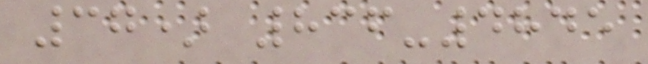37) 836-4845
